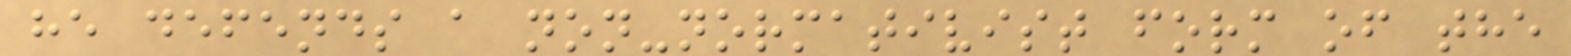he defends a non-normativist form of the
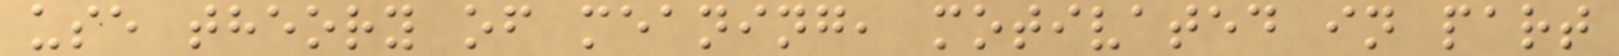use theory of meaning, motivated in part
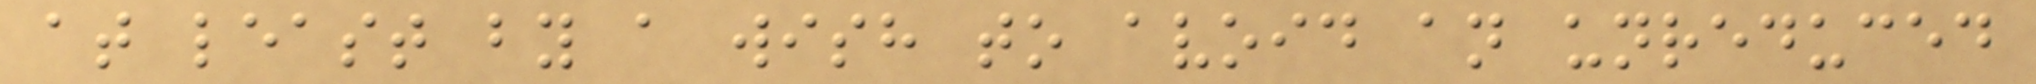at least by a wish to avoid an unreduced
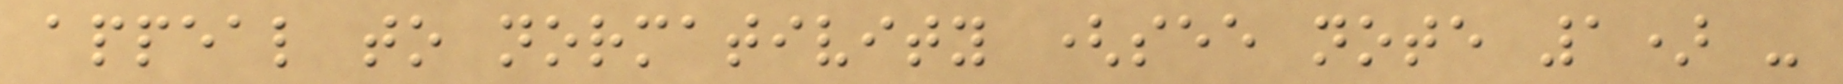appeal to normativity (see note 1) -
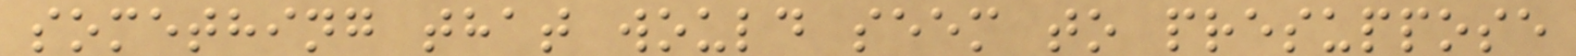something that would seem to presuppose
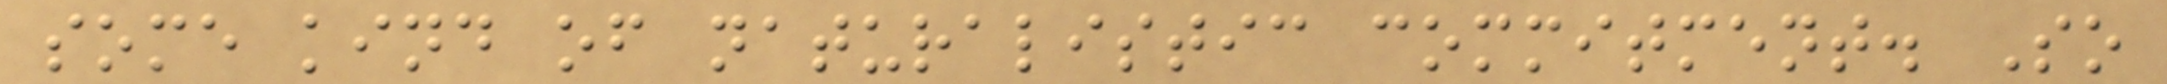some kind of naturalistic commitment. So
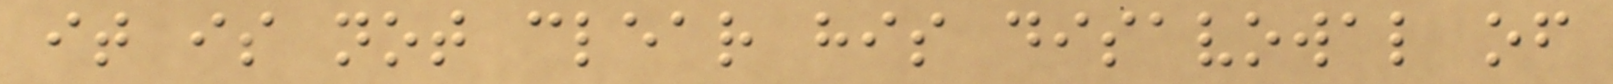it is not clear his disavowal of
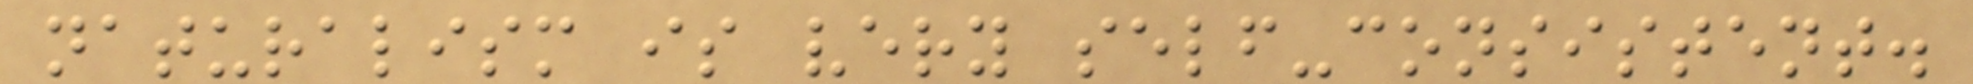naturalism is very self-consistent.
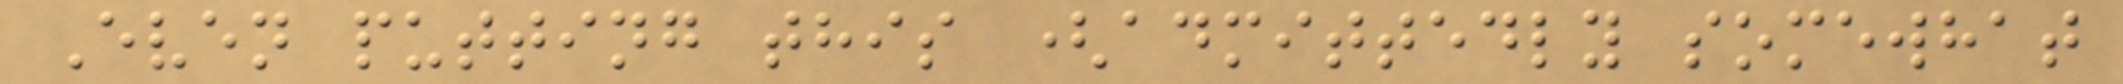Even putting this (admittedly somewhat
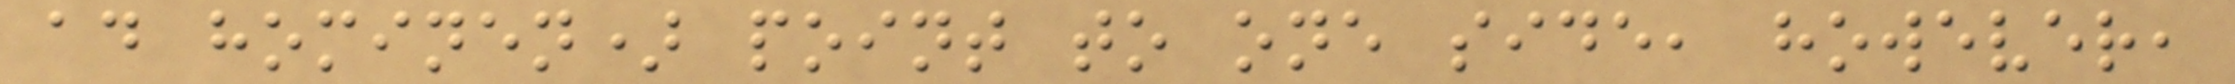ad hominen) point to one side, however,
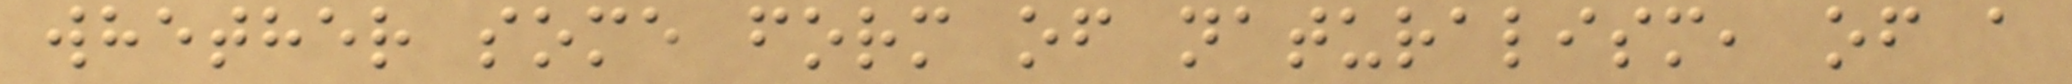whether some form of naturalism, of a
